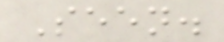Seen.
